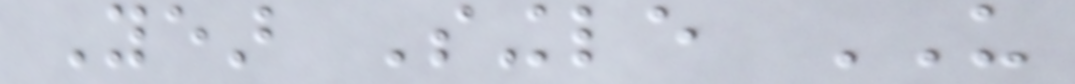Year Single US
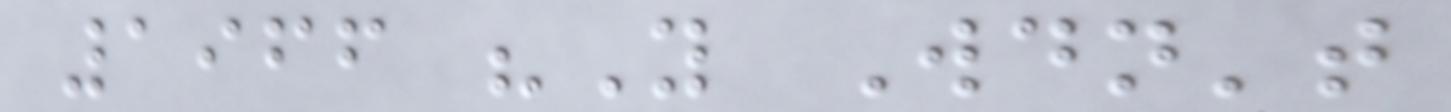1966 "You Wouldn't
